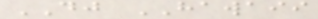DJ HAWAII
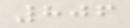806
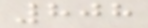808
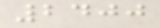2400
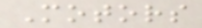Motors
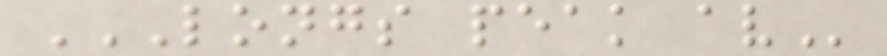LONGS PEAK AV
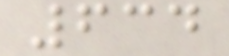634
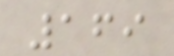169
